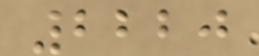2220
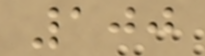100
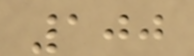100
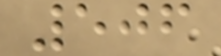506
